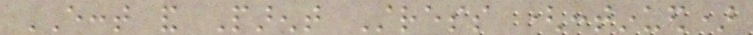ECCT and Parent Stress (continued)
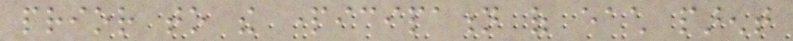prior to the participation of each parent
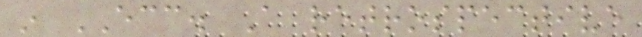in ECC. A retrospective
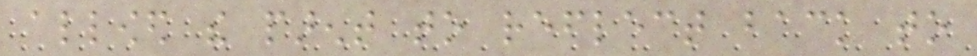allowed the parent to reflect back to
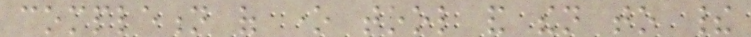completion of one tool and then to their
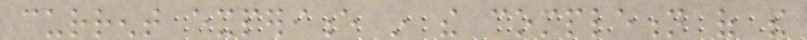current experience in the completion of the
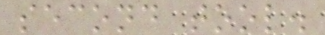second tool.
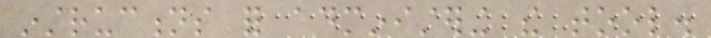instructions for administering the tool.
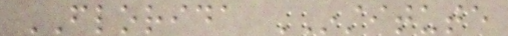FLORIDA INSTITUTE
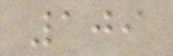109
